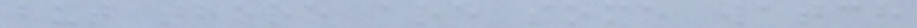but there are some watch
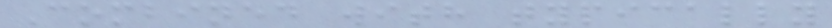Combined with typically
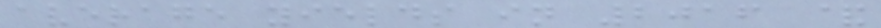average yields in 2016 &
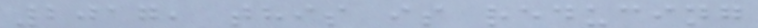2017, this is reducing
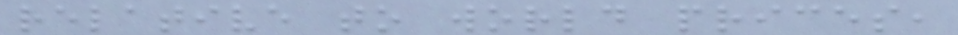relative to world prices,
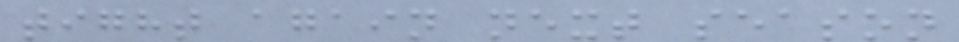tight again next season
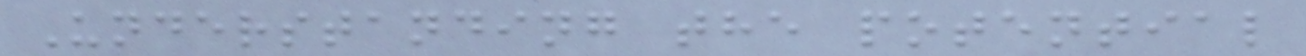Understanding the potential
